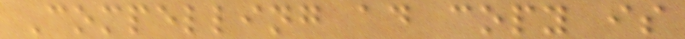Compelling ad copy is
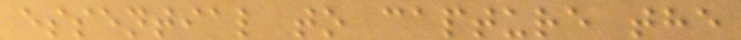essential to capture the
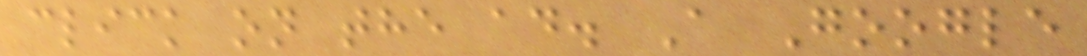click on the ad. A Google
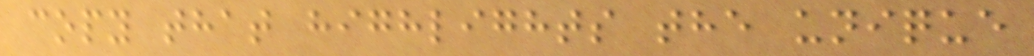copy that highlights the unique
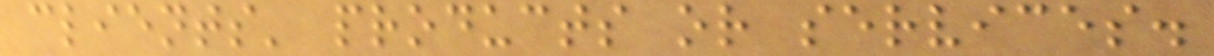clients' products or services.
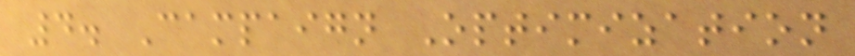4. Campaign Optimization
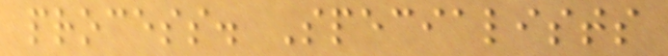process. Specialists
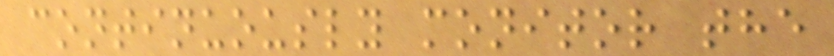continuously monitor the
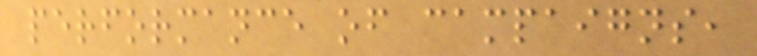performance of campaigns,
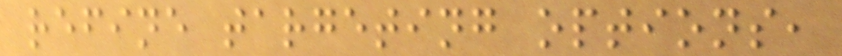refine targeting options,
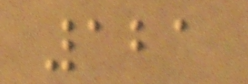121
